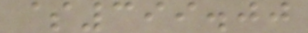$399.00
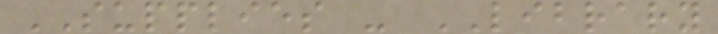SUPPLIES - LIBRARY
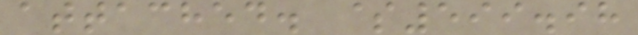attached. $599.98
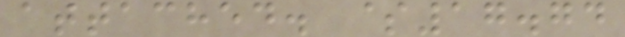attached. $17.74
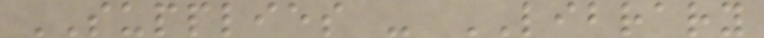SUPPLIES - LIBRARY
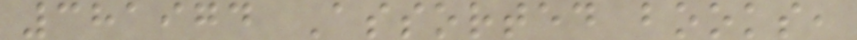381974 Assorted books,
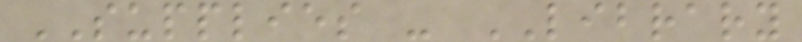SUPPLIES - LIBRARY
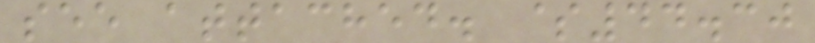see attached. $44.30
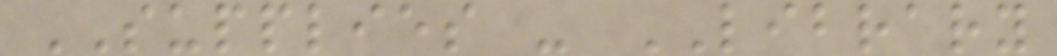SUPPLIES - LIBRARY
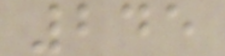245
